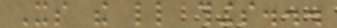Its the little things...
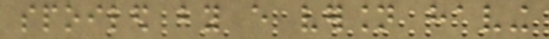spoiled by every version having
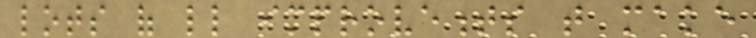lots of little improvements that make
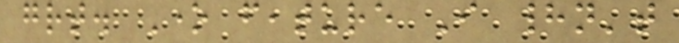great. One feature I hadn't
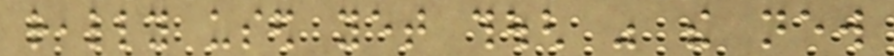really used yet though was the new
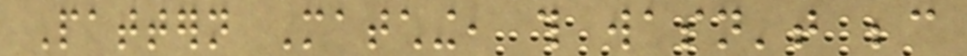Pattern Matching, this wasn't because
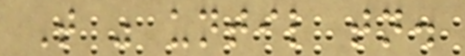That was until tonight.
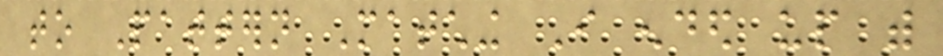to Pattern Matching I ended up with
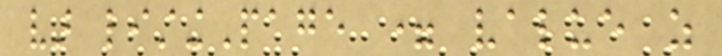var listingPage = value as
